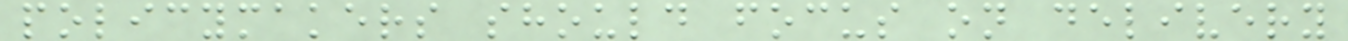policymakers should focus on delivery
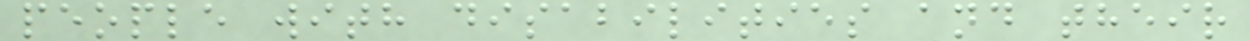people with disabilities and their
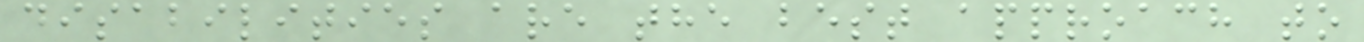disabilities are the best approach to
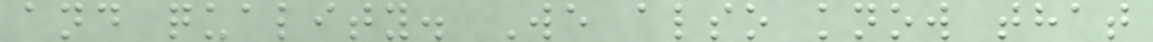and quality. We also know that
